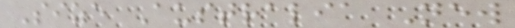Size Australia New
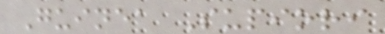Guinea Supiori
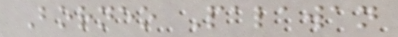Borneo Palawan
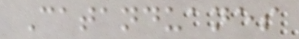Catanduanes
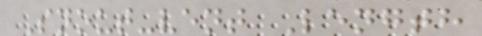Snout-vent Length
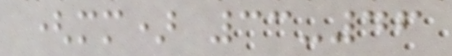(mm) 33-46
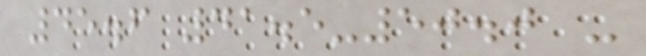45.6 41.5-50.0 -
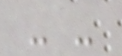- -
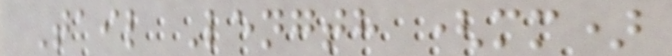Tail Length (mm)
